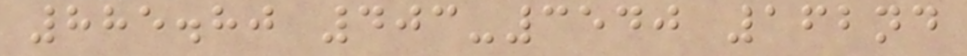885.80 403-3540 162nd
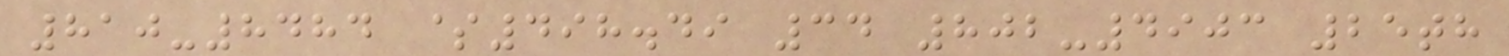810-8484 $498.49 34 802-4903 25th
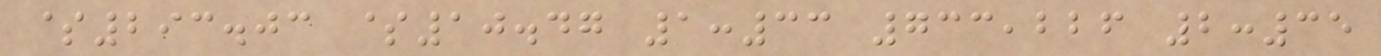$293.03 $10.47 1:33 733,226 2:35
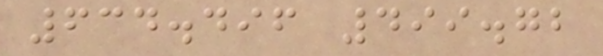634.496 499.72
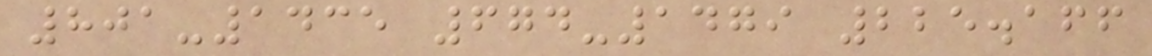801-1435 674-1479 225.166
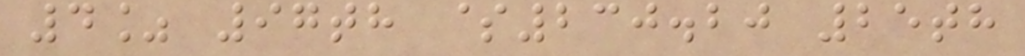4% 97th $230.20 25th
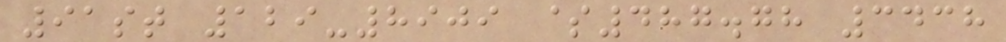91st 129-8909 $487.78 3438
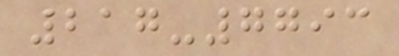217-7793
